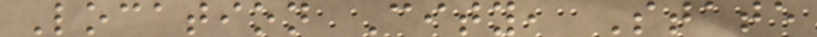Location City, State
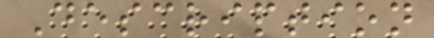Description
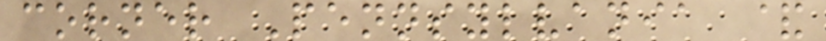corner Pennsylvania &
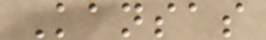Kansas
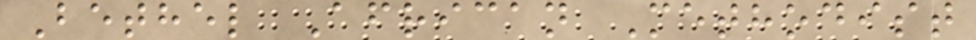Bethel African Methodist
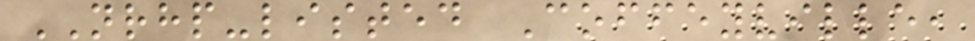NRHP-listed Coffeyville,
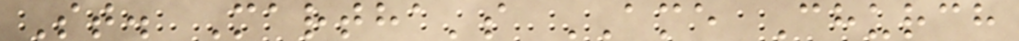St. Martha's AME Church
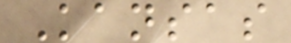Kansas
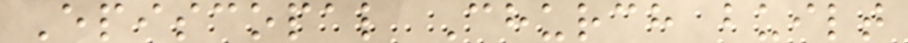Episcopal Church built
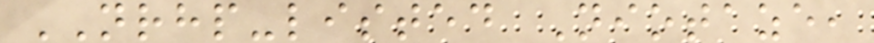NRHP-listed Niotaze,
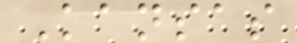Kansas
